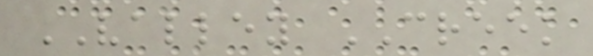VALLEY CREEK
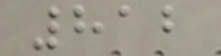812
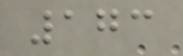173
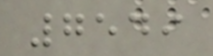7549
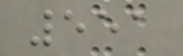551
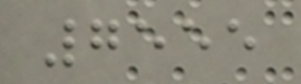7555
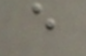e
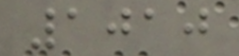1010
